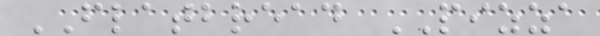FLATBREAD PIZZA
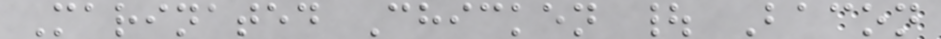Marinated Chicken | Bacon
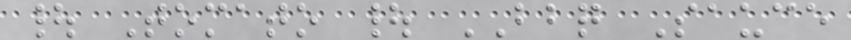| Tomato | BBQ Sauce
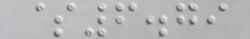$6.79
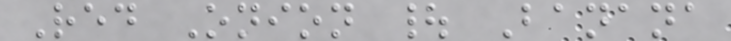Red Onion | Banana
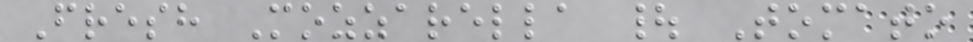Fresh Mozzarella | Tomato
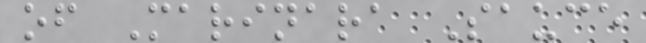of Marinara Sauce
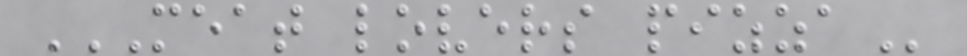MEAT LOVERS PIZZA
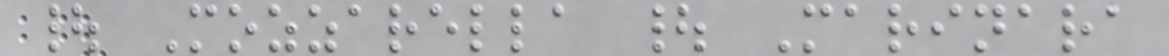| Mozzarella | Marinara
